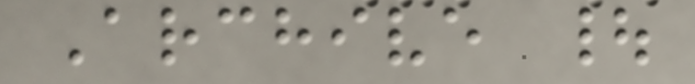Archive |
